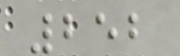252
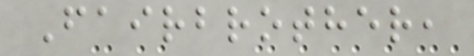Fairbrother,
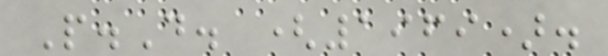P.D. (1969).
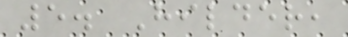5. Hilder,
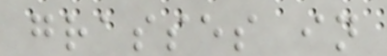grasses in
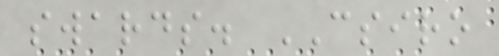swards. CSIRO
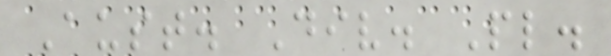Aust. Div. Pl.
